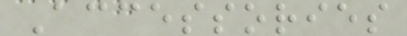Accessories
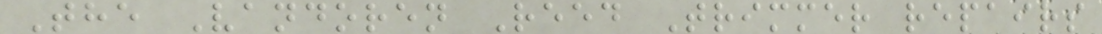The Vandoren Reed Trimmer repairs
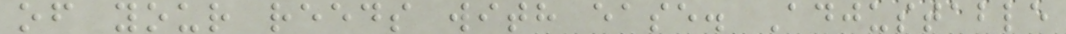of your reeds with ease. Adjustable
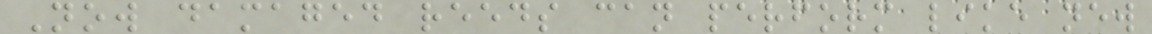Now damaged reeds can perform like new
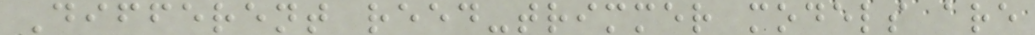Different reed-trimmer models are
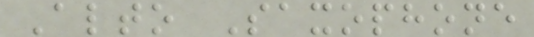Alto Saxophone
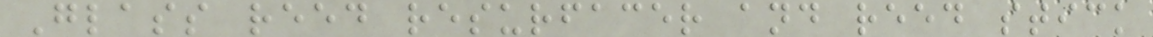Glass reed resurfacer and reed stick
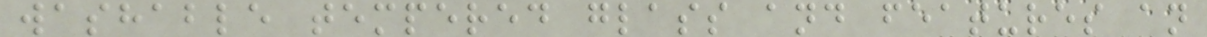washable tempered glass and features an
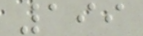199
